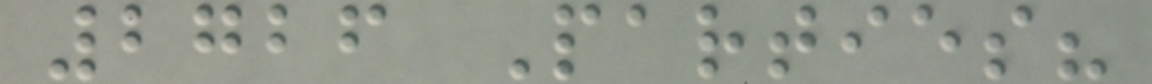2726 Parties?
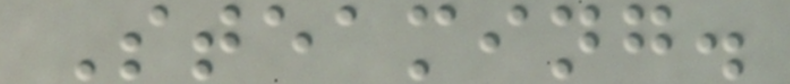Steaming.
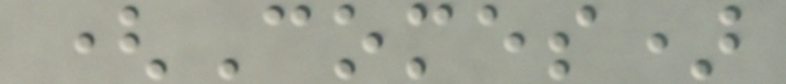(Comes)
